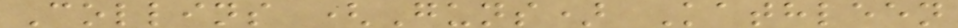Collins (Guns) Kathleen
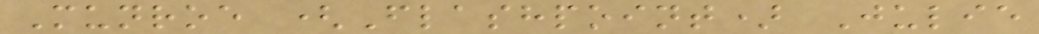Munroe (Flashpoint) Julie
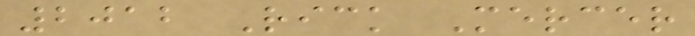2012 Rick Mercer
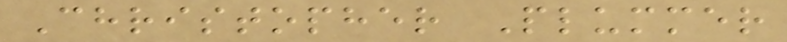Christopher Plummer
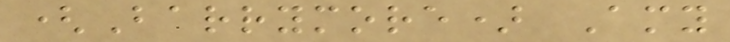(Barrymore) Amy
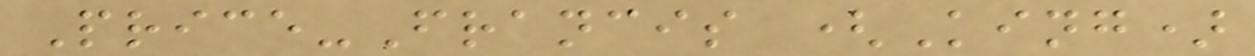Price-Francis (King)
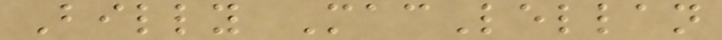Billy MacLellan
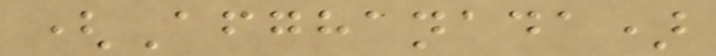(Afghanada)
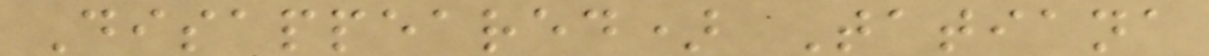Disappeared) Tatiana
